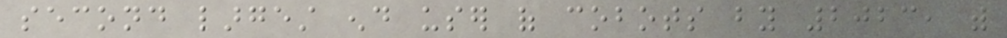second largest end user of cobots by 2023, with
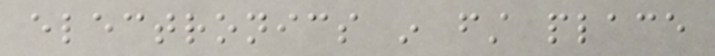electronics in first place
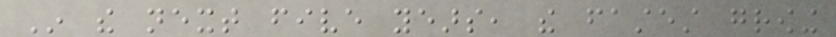In the next five years, the fastest growing
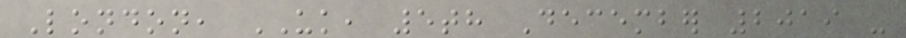London, UK, 5th December 2019 -
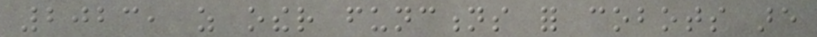2023, as other functions for cobots are
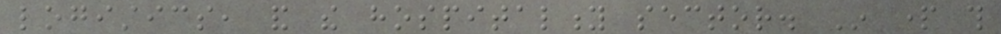logistics, and the hospitality sector. In part this
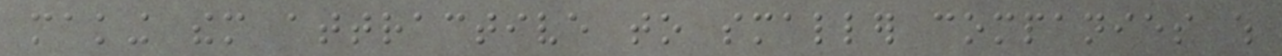making them attractive to smaller companies which
